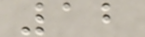12
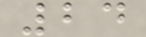24
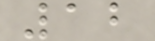12
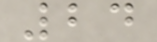24
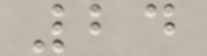24
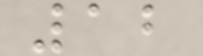12
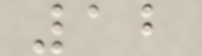12
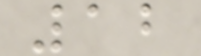12
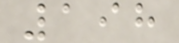198
